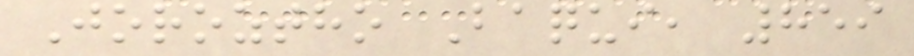Joroztho Baqui, 859
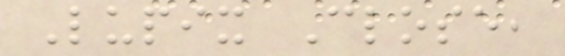Lupix Close,
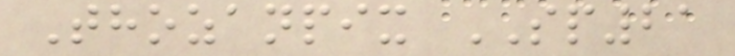Thozanpix SP21
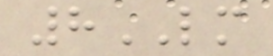8LM
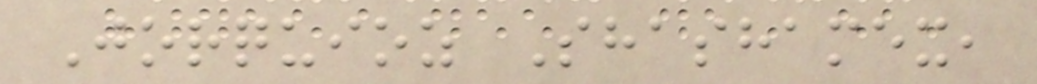Jorquioz Shashamex,
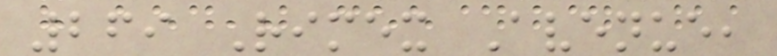269 Rimex Avenue,
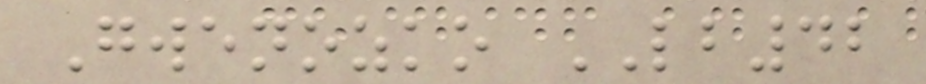Gwenozko LB42
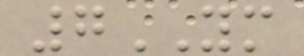7YM
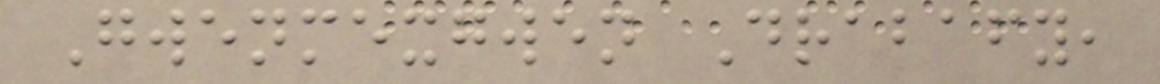Gwenmexgwen Drabafy,
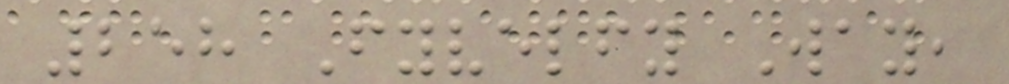258 Fyvelfy Way,
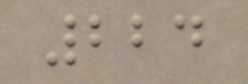224
